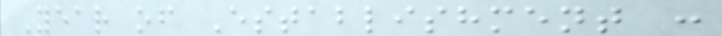Year of Establishment :
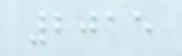2015
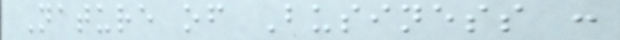Nature of Business :
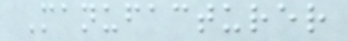Manufacturer
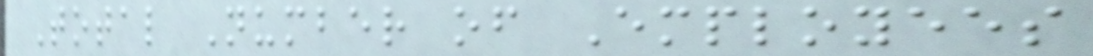Total Number of Employees
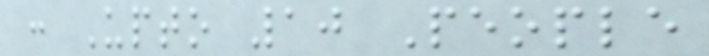: Upto 10 People
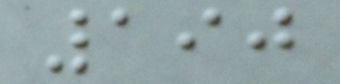190
